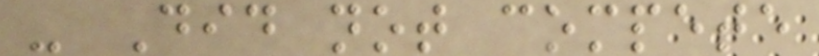- Did not compete
